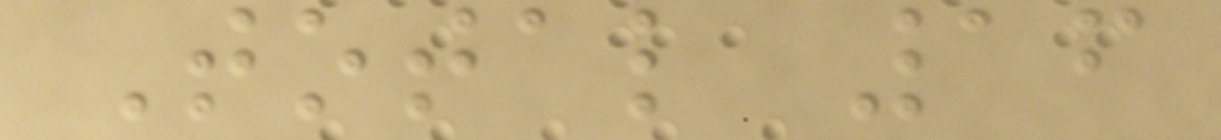Total 16
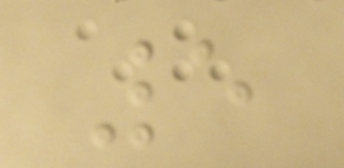5
